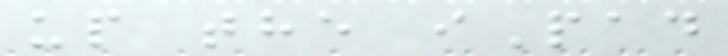up the iPad
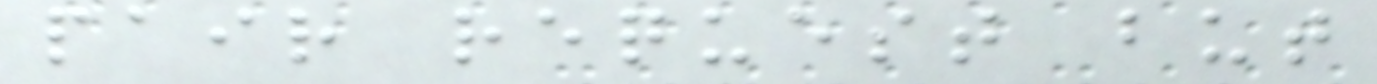pair request but
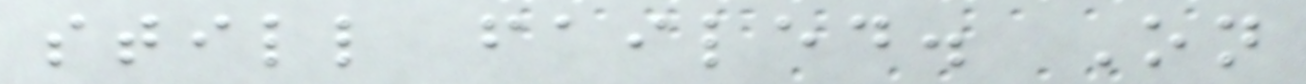still failed. On
